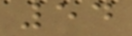54
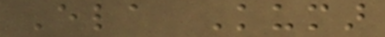Ela Kumar
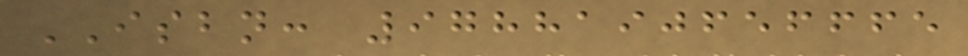ISBN: 9788190656665
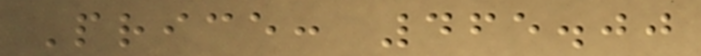Price: 465.00
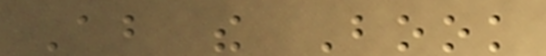About the Book
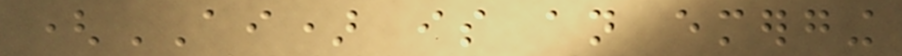(AI) is an emerging
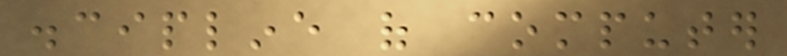discipline of computer
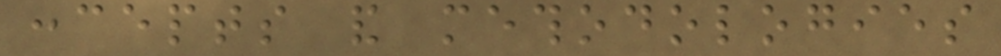concepts and methodologies
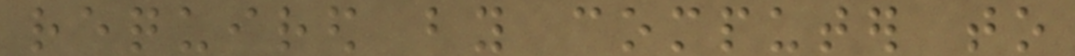required by computer to
